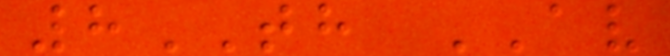8TH AV
